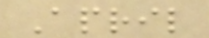April
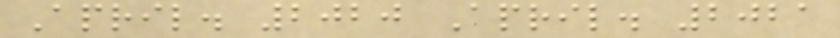April. 2020 April. 2021
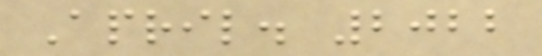April. 2022
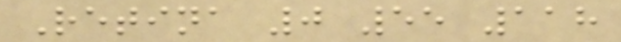Retina 0 55 118
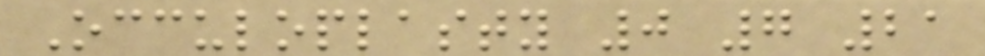Occuloplasty 0 7 21
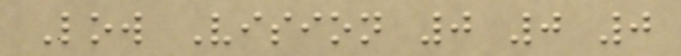Low Vision 0 0 0
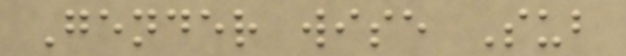Gender wise Sub
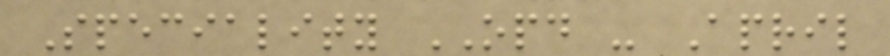Speciality OPD - April
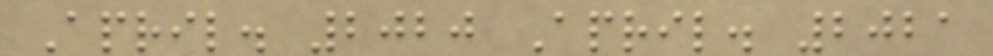April. 2020 April. 2021
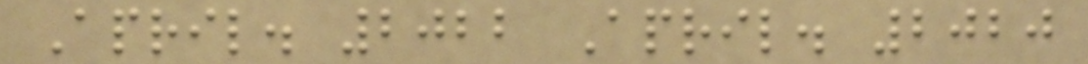April. 2022 April. 2020
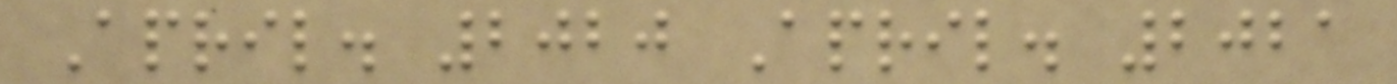April. 2020 April. 2021
